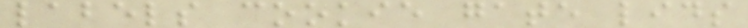labels cookie gate lids
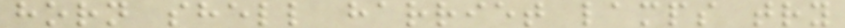horn shell harriet lamps try
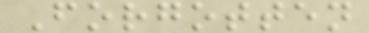Forgotten
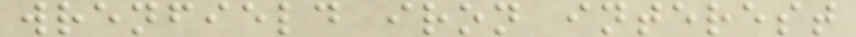wrenfield iron interest
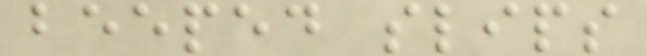beeped slips
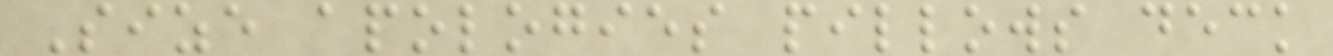Size apologies pillows deck
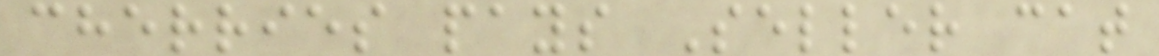cherries pays Seller cat
